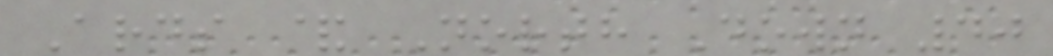Ards & North Down 40
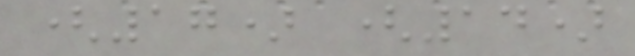(17) (14)
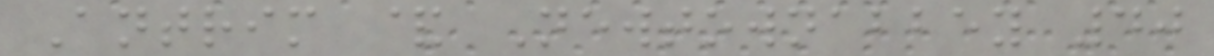Antrim & Newtownabbey 40
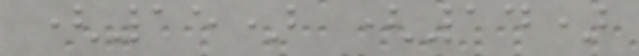(15) (14)
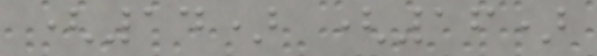(14) (16)
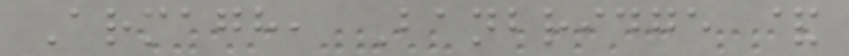Armagh, Banbridge &
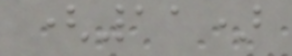(11)
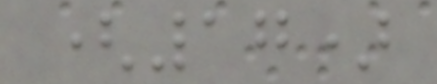(17)
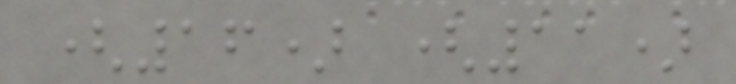(16) (11)
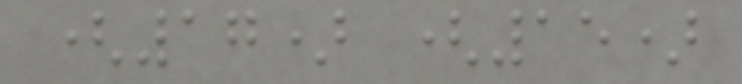(17) (15)
